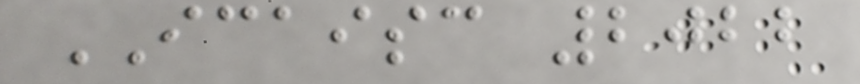ICAISC 2022
